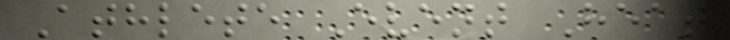Athlete Event Heat
